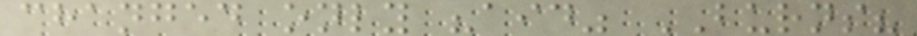changed only "aid" BURNS?
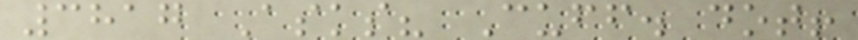3817 Asks? Cuff. dot!
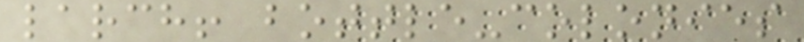larch! bottle-colonies
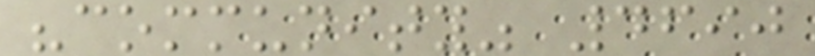"community" 4690
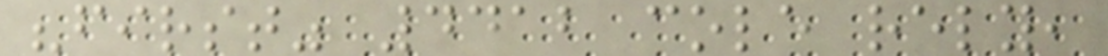"first" 4412 cole rely,
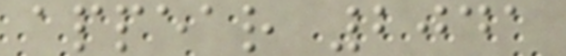appear 2041
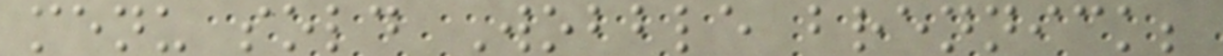menu sold Wobble brennick;
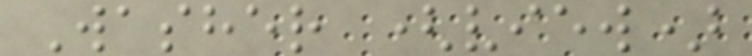Washer (view)
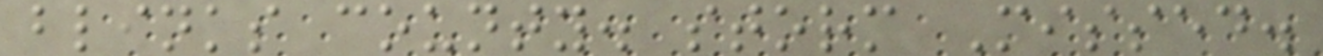blinks county. storm Missed.
